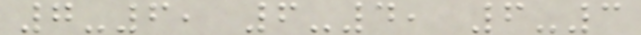7-6, 6-4, 6-3
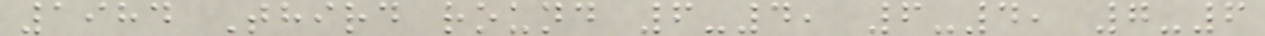1984 Third round 6-4, 6-4, 7-6
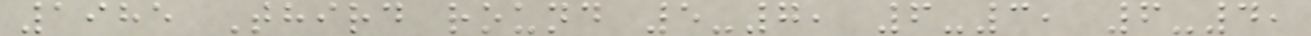1985 Third round 5-7, 6-3, 6-4,
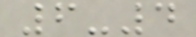6-4
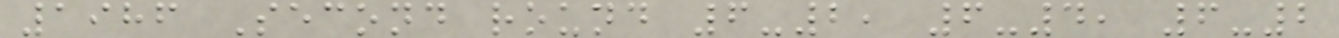1986 Second round 6-2, 6-4, 6-2
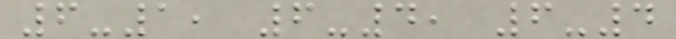6-1, 6-4, 6-4
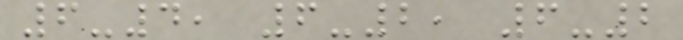6-4, 6-2, 6-2
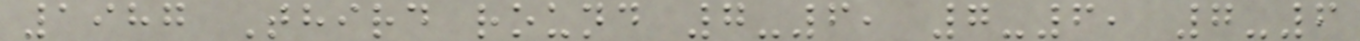1987 Third round 7-6, 7-6, 7-6
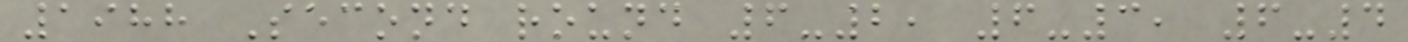1988 Second round 6-2, 6-3, 6-4
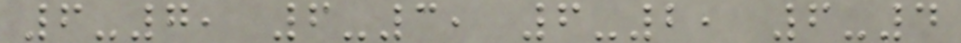6-7, 6-3, 6-2, 6-4
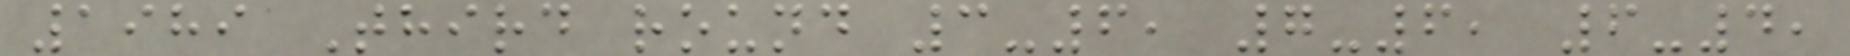1989 Third round 3-6, 7-6, 6-4,
